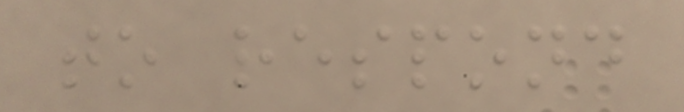to respond
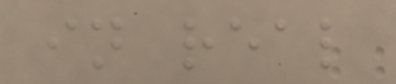in real
